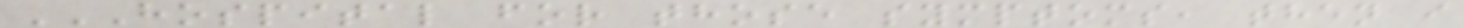HOSPITAL FOR THOSE SYMPTOMS, THEN I
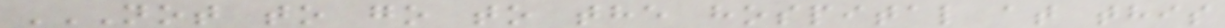NOT TO GO TO THE HOSPITAL AT THIS
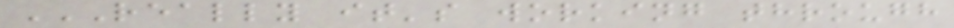REALLY IT'S WORKING THROUGH
